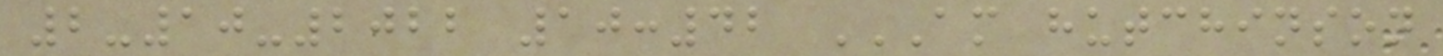2-10-2022 10:42 AM HUTCHINSON
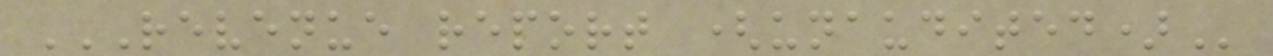REVENUE REPORT (UNAUDITED)
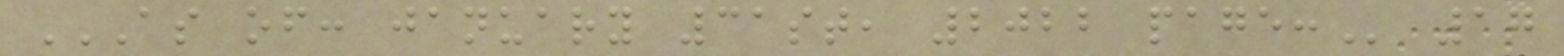AS OF: JANUARY 31ST, 2022 PAGE: 17
